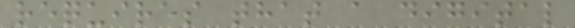requires that a digital
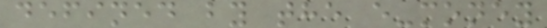defined by the e-money
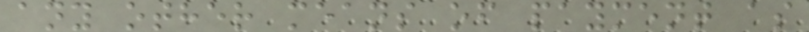any other means of payment as
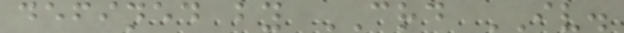defined by CRD IV.
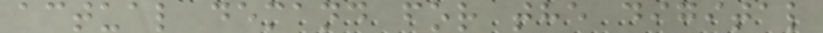actual demand for the digital
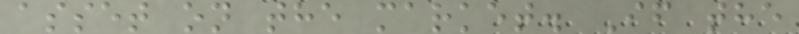asset on the market. If the
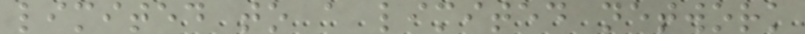limited to a limited network
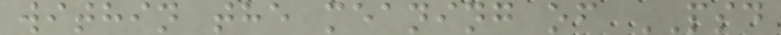within the meaning of PSD
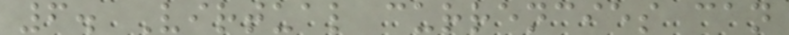6. Virtual currencies can
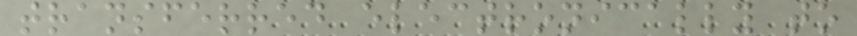transferred electronically to
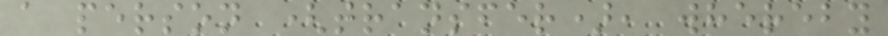a person (transfer), whereby
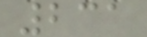231
